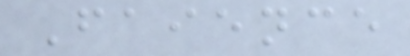Faience
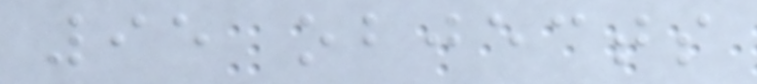95 objects
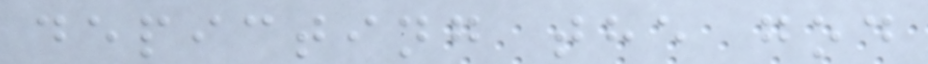depicting the god
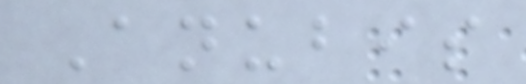Anubis
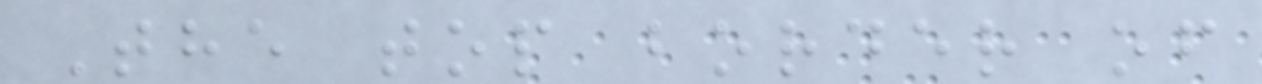The top border of
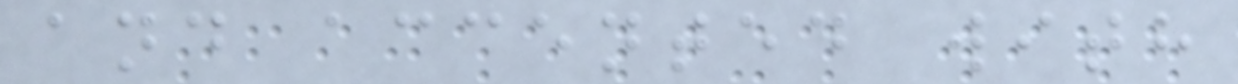and accented with
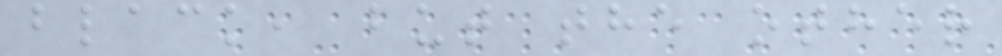black, but the other
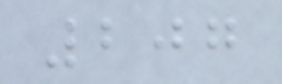207
